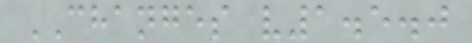CHANGES v1.5.0
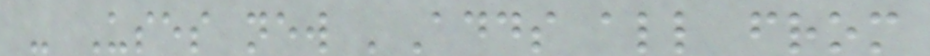- Uses new 'Adds all from
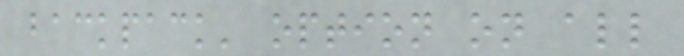backpack' option on all
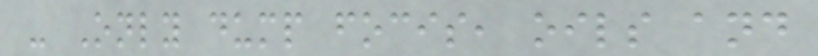- Only dump focis, oils and
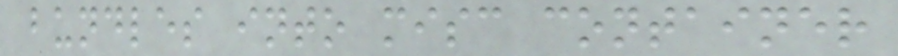bundles into misc container
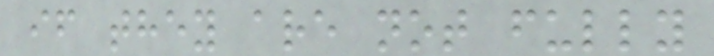if they are not fully
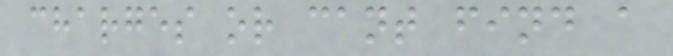charges or cant find a
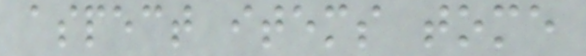aspect items tome
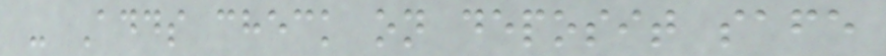- Adds check on deposit safe
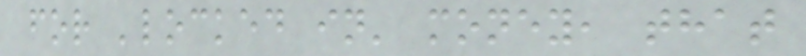for 'locked in' money, that
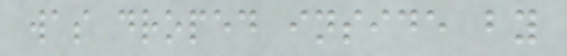was droped inside by
